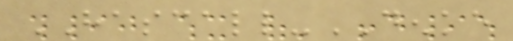HASCALL-DENKE
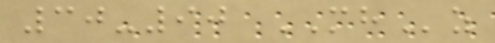30-90 MHz
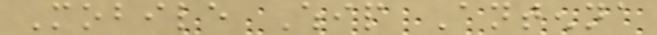Mobile Whip Antenna
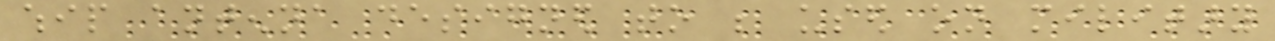whip antenna designed to be used on military
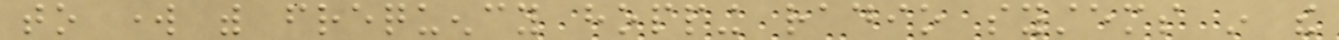to work with frequency hopping radio systems in the
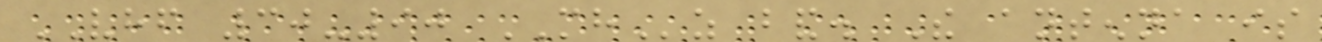VHF 30-90 MHz band. The antenna is
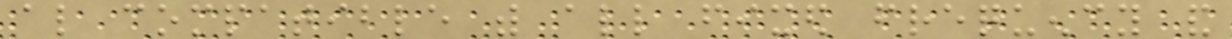also compatible with all fixed frequency and
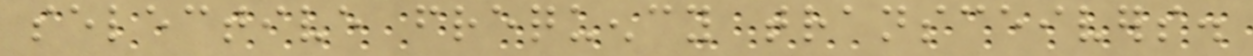selective frequency transceivers.
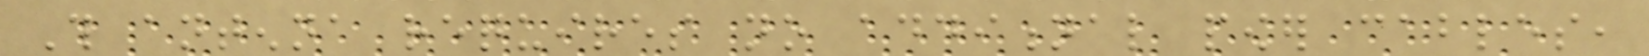This antenna requires no additional power cables,
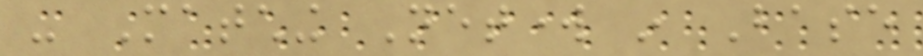- Matching Network in Base
